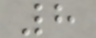8
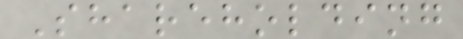Shareholding
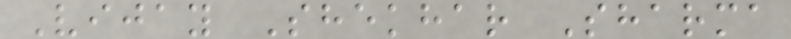Vijay Shekhar Sharma
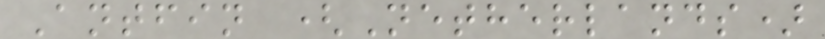Antfin (Netherlands)
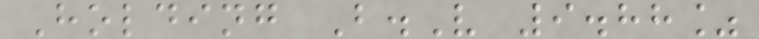Holding B.V 9.88%
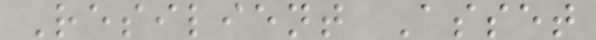Resilient Asset
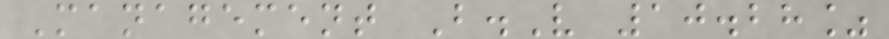Management B.V 10.28%
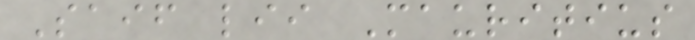Saif lii Mauritius
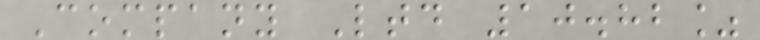Company Ltd 10.82%
